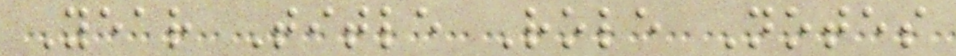Year Title Role Notes
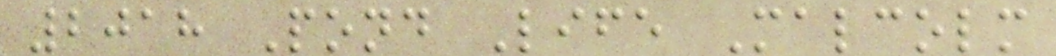2018 Pond Life Malcolm
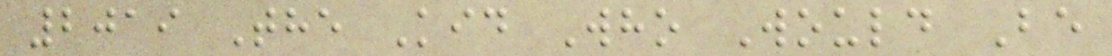2019 The Kid Who Would Be
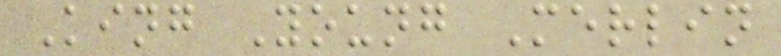King Young Merlin
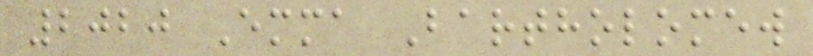2020 Emma Bartholomew
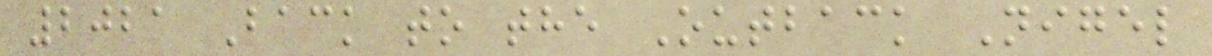2021 Back to the Outback Nigel
